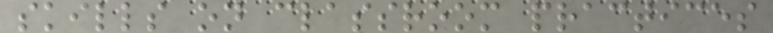skills on classroom practices
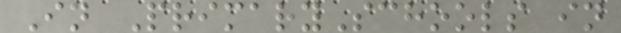In PrimarySchools in
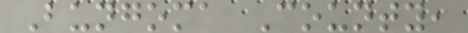Bungoma County,
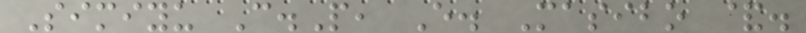Simiyu C.P, E. Masibo &.
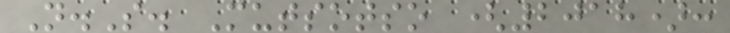N.S. Mutsotso (2018):
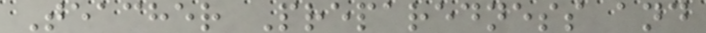Teacher Preparedness and
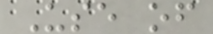Use of
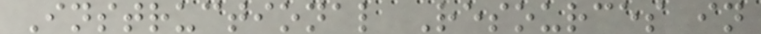Instructional Resources in
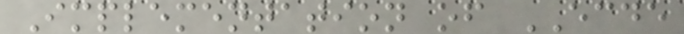Implementation of ECDE
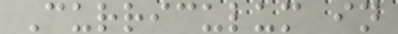Curriculum in
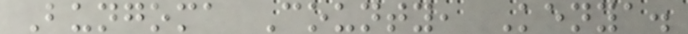Bungoma County, Kenya.
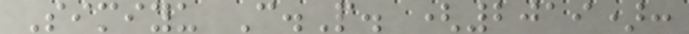Simiyu C.P. (2019):
